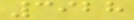3928
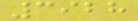3928
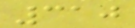310
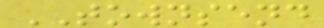TOWNSEND
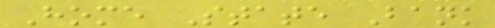Home State Bank
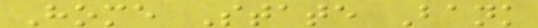Home State Bank
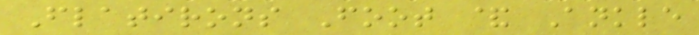Flatirons Foot & Ankle
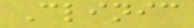Clinic
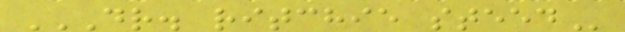DR. RITCHIE STEED
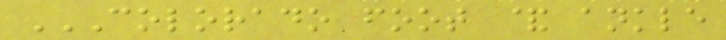COLORADO FOOT & ANKLE
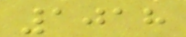1018
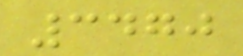3470
